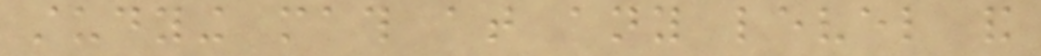studying math at any level and
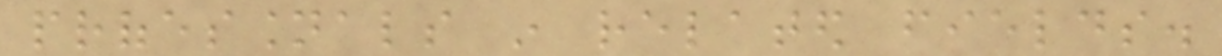professionals in related fields.
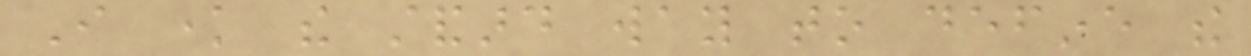I know the standard way to define the
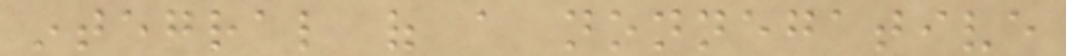integral of a nonnegative
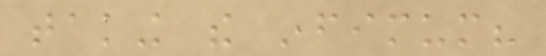taking the infimum?
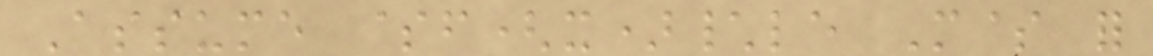Assume $f(x)\le M$ for
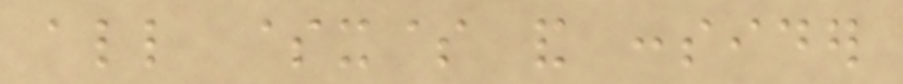all $x$ and consider
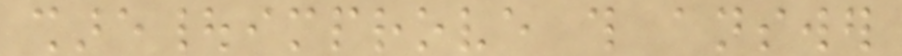share|improve this answer
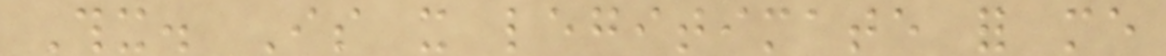Thx. Is it legitimate for me
